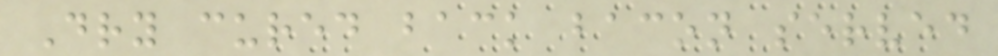Dry cured back bacon served
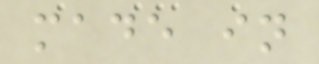made in
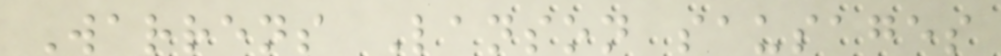Warrens Lanson sausages
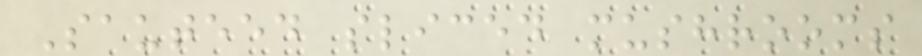Sauteed sliced mushrooms
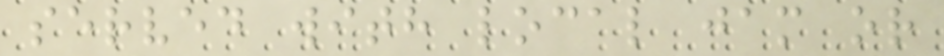served with local jam or
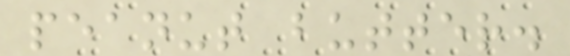peanut butter.
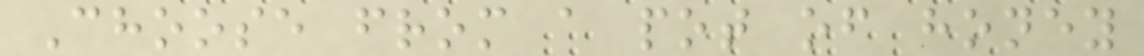Choose from a pot of honey
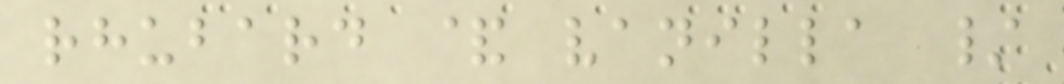rhubard & vanilla /
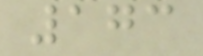173
